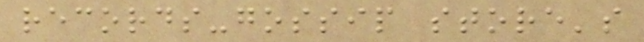records-gossip store's
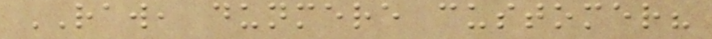RAW, dunmere customer?
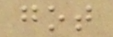got
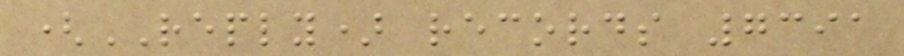(REPLY) records 7391
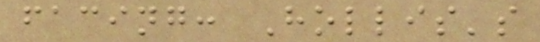facing: Hollis's
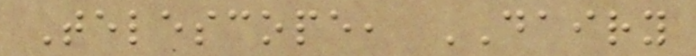Telescope, DAIRY
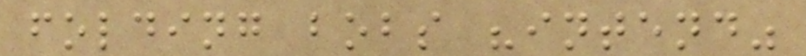folding bobs "intend"
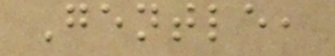Gentle,
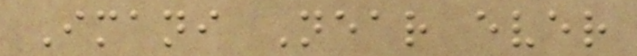Imani Near ever
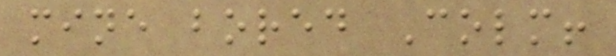mine bored Colm!
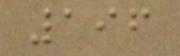196
